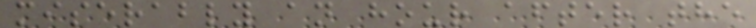miserably an hour after the
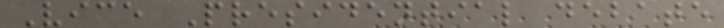Vice Presidential debate
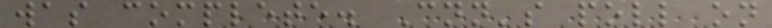was complete. Cnn's poll on
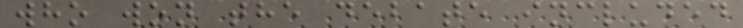who won the debate included
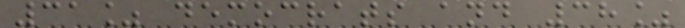31% democrats and 38%
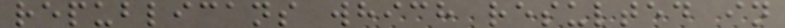republicans which resulted in
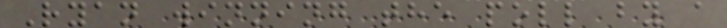Ryan winning the poll by a
